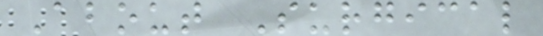About Surgical
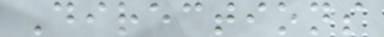Directions
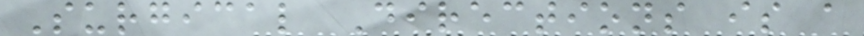Surgical Directions is a
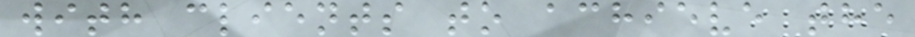with clients to achieve the
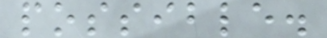possible.
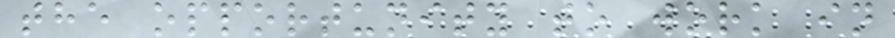the opportunity to work in
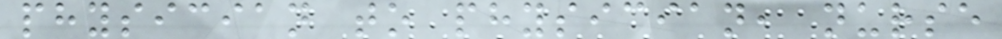physician to physician, nurse
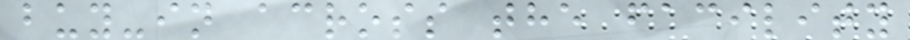buy-in across the facility
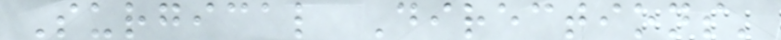Surgical Directions'
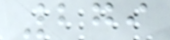279
